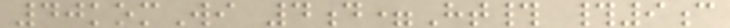40komWi 4d=Ht# #9c
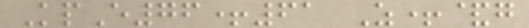KpE76+61 Z+&g
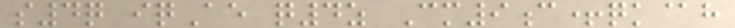s4q iqAe q4z Cm9c+qk@h
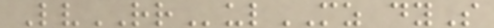LvRRulMZ dyS
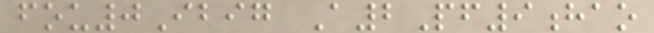fou0Ibig A2Pf9hao
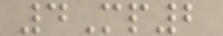4Mp2
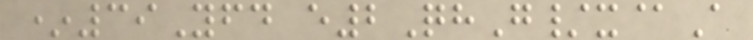*39Yfd e2QhG/x@A
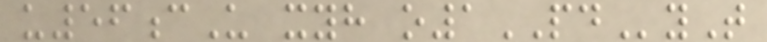u56cU xyh o1PDyT
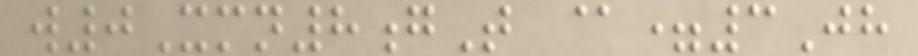w0Xmn8gT @=3Jh
